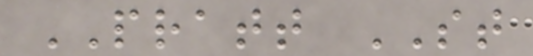PRATT ST
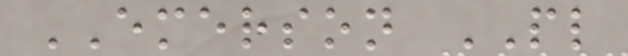EMERSON PL
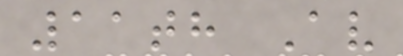11th Av
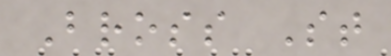Bross St
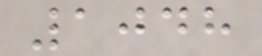1048
